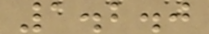1.2.0
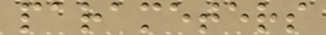parameters
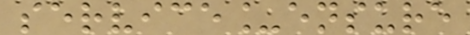service_ensure
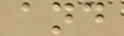and
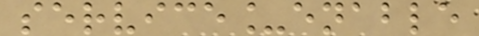service_enable
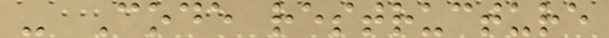- Code restructure
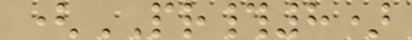(PR#8)
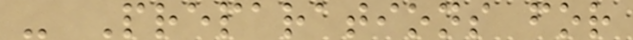- Preparations for
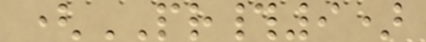(PR#9)
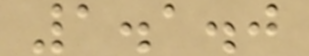1.1.0
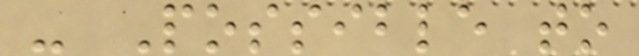- Possible to
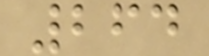264
